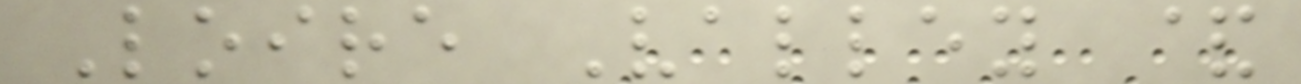Loire Valley &
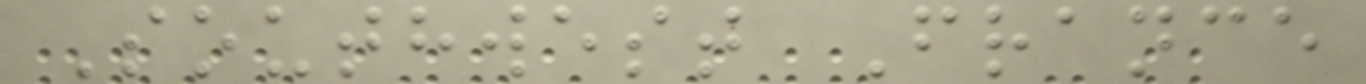Southwest France
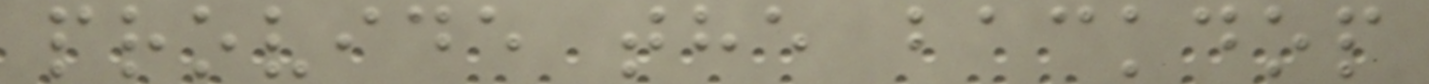provide the backdop
